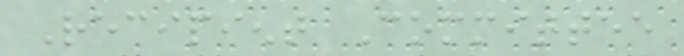Recipient Committee
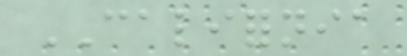CALIFORNIA
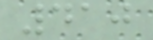410
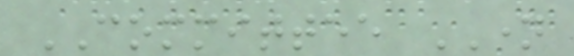COMMITTEE NAME
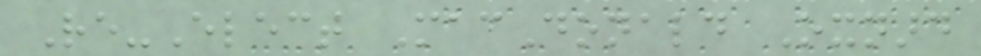Re-Elect MacDonald Oxnard
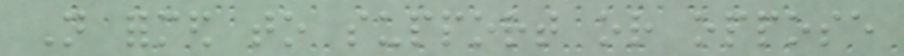Not formed to support or oppose
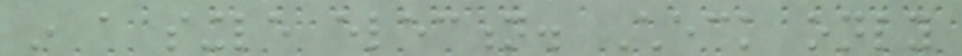in a single election. Check only
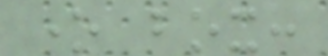one box:
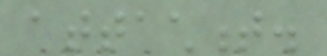attachment.
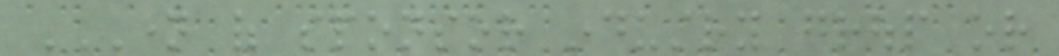NAME OF SPONSOR INDUSTRY GROUP OR
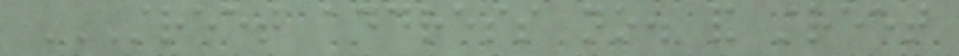STREET ADDRESS NO. AND STREET
